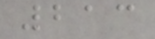213
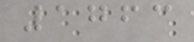1763
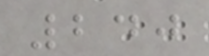240
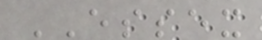ESSEX
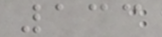133
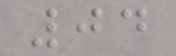04
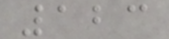123
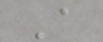A
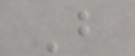B
